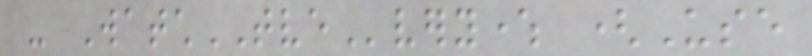- WatchTVEverywhere (Use
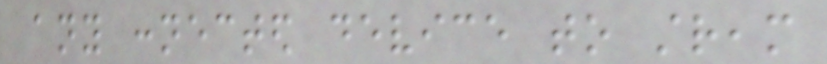any connected device to stream
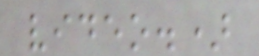video.)
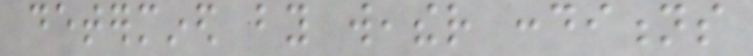determined by weather conditions
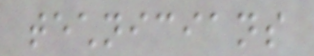technicians
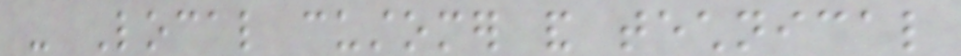- Local customer and technical
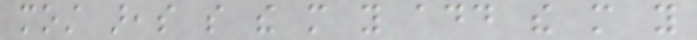most areas so the more you add the more you
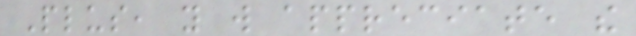Plus, you will appreciate the
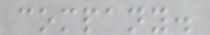company.
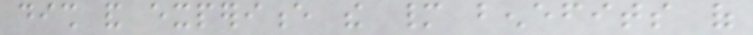dish and experience the many benefits of
